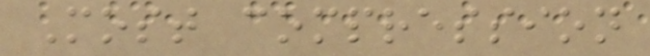Most compression
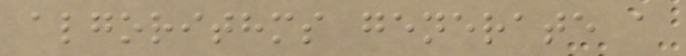algorithms generate a
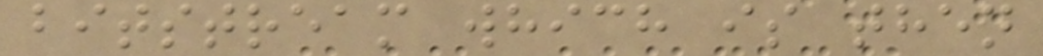bitstream which is then
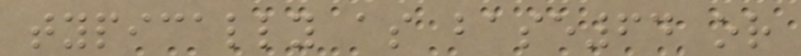typically as base64 or
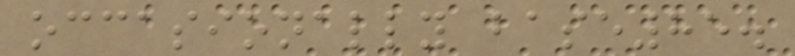occasionally base85.
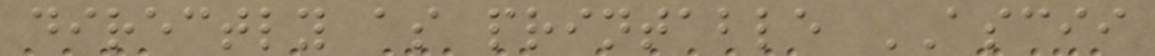directly as printable ASCII
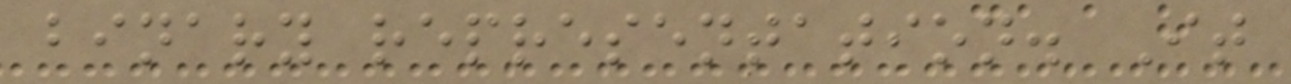binary representation. It
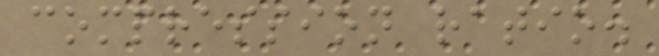compression ratio.
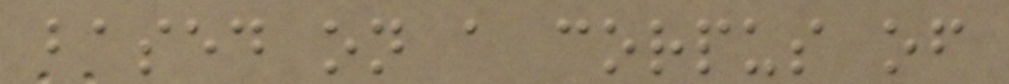based on a corpus of
